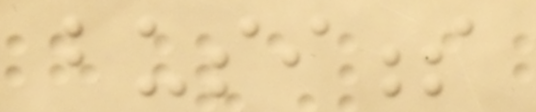business
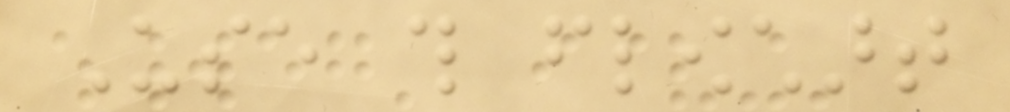Use this flowchart
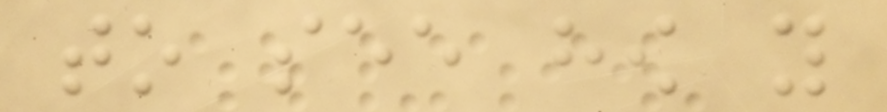to see how you
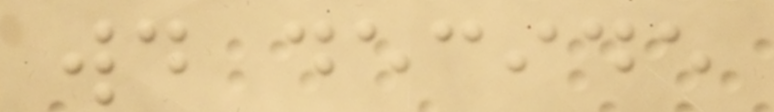would decide
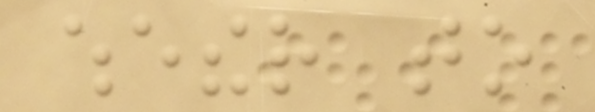whether to
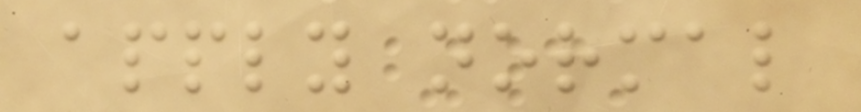apply normal
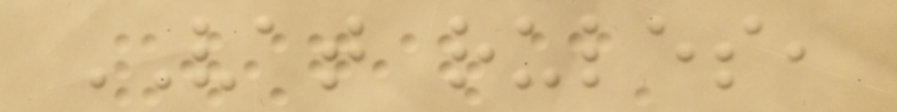VAT rules,
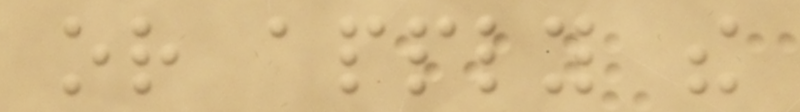or apply the
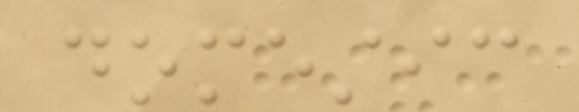domestic
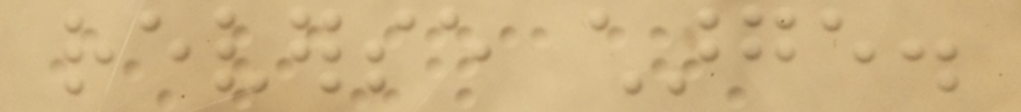reverse charge.
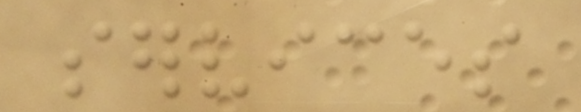services
